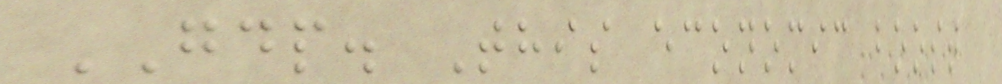GDP. This economic boost
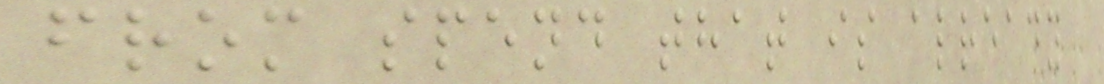from spend that is already
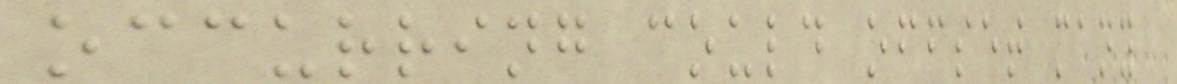occurring could offset many
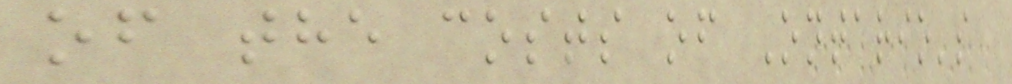of the costs of Ontario's
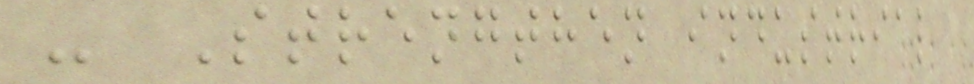- Strengthen industrial
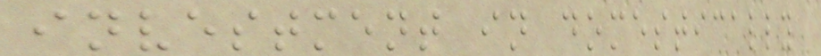investment in domestically
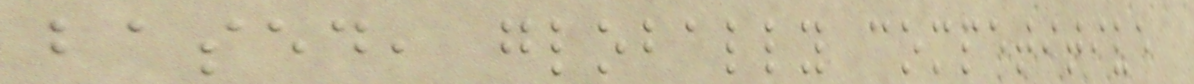based, globally competitive
